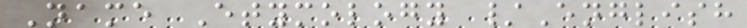Name Etymology /English
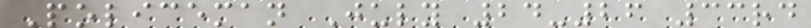Policeman July 24-26 33rd
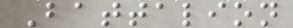Battalion
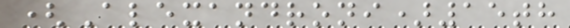(Alexandroni)15th
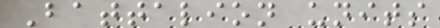Battalion units
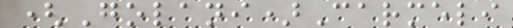(Golani)Carmeli
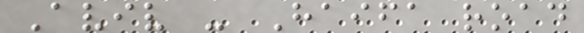Aviv - Haifa road
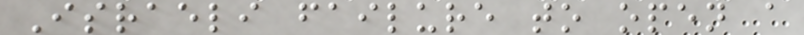Israeli failure to open a
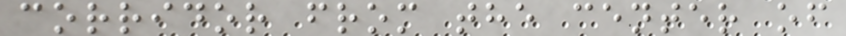corridor from the center of
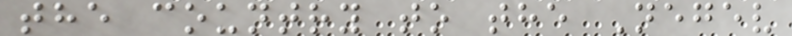the country to the Negev
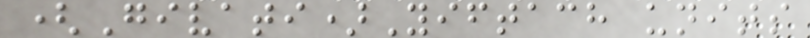(Givati)Yiftach units
